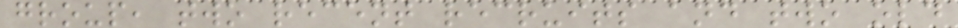group, two recent recruits and two old
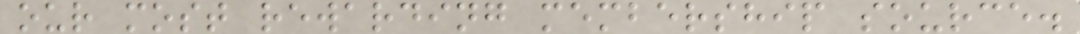our most rewarding membership source.
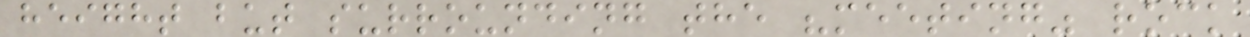height but surrounding the "meeting" rock
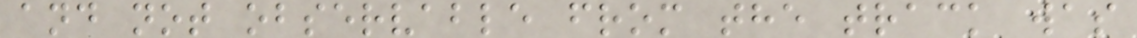and not observable from the track was
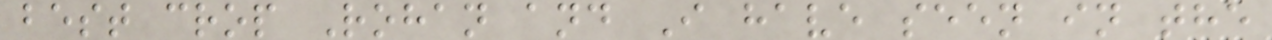best crop Rohan and I have seen in the
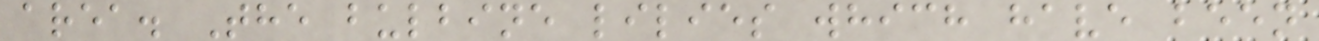area. The bulbine lilies which have been
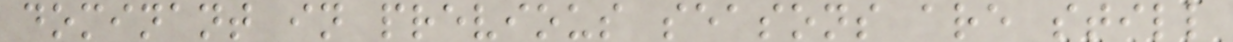dominant in previous seasons are still
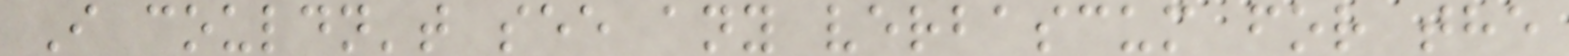I couldn't see any verbascum for the
